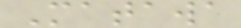Matawa
